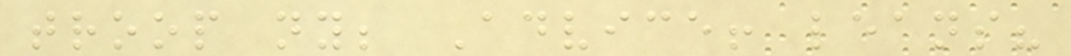troop ny; Advice! leans?
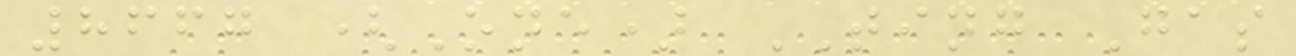8667 (One) TING Gas
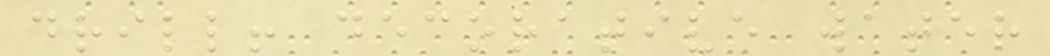drill! decorative water
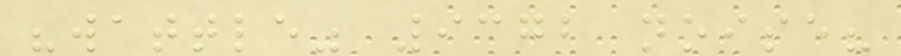"wattle" 9372 noise?
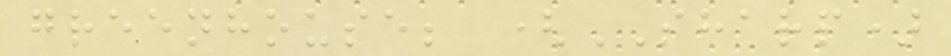greenhouse; (SHARP)
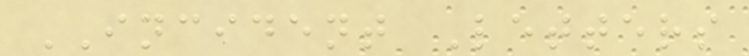INCIDENT Letters
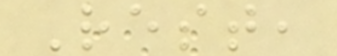Rest,
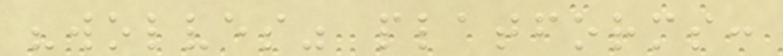"wolves" platforms:
